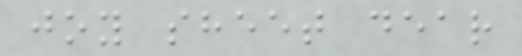joy sheet dear
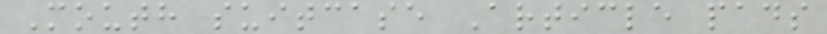Mouth suitcase Article pads
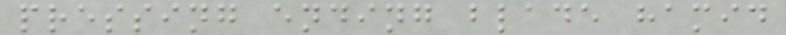pressing ending blade hamid
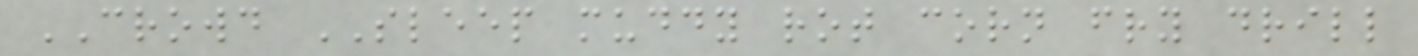CROWD SLEEP muddy rot corn fry drill
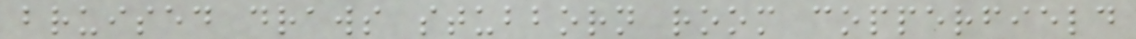bruised draws stubborn room copperfield
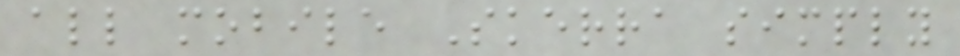all mobile Skerra simply
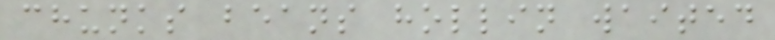chunks beans hollin waited
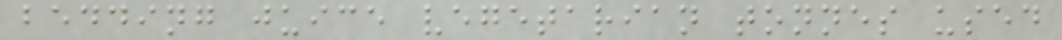bedding juice vegetarian tonnes used
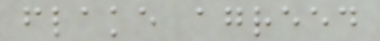flake agreed
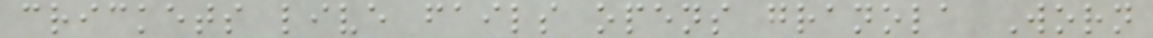crickets live fails opens granola Worn
